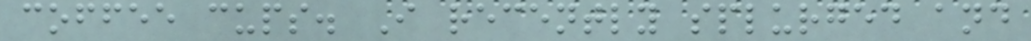coffee cups. I recently splurged and
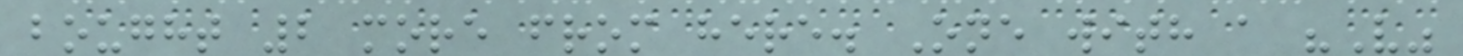bought 2 more from here. One with a "V"
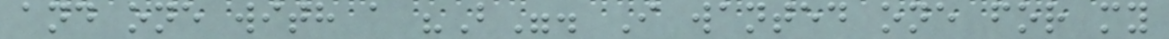and one with a "B". I wanted one for my
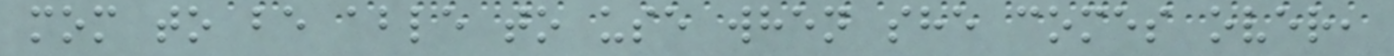mom to be able to use when she comes over,
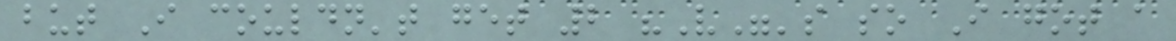but I couldn't get 2 "V"'s so I got a
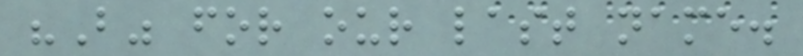"B" for our last name.
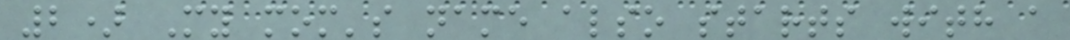2) My mom's name also starts with a
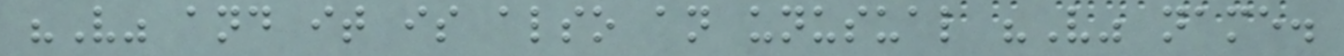"V" and it is also an unusual "V" name.
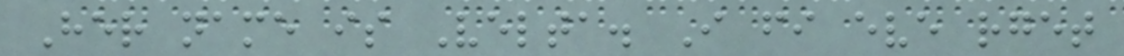Her name is Velta. I fi eve rget
